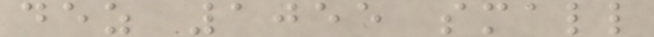dez 1055 small
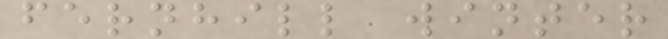fernhill winter
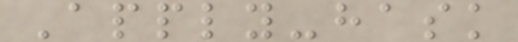Apply-hask
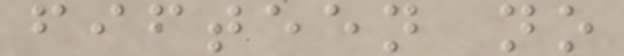fifteen no
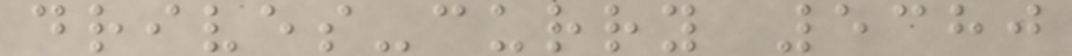drives-curry 5380
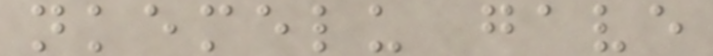nkemelu gave
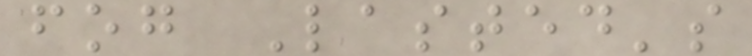fog Lasted's
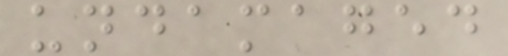undamaged
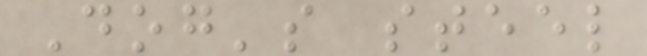Dog's steel
